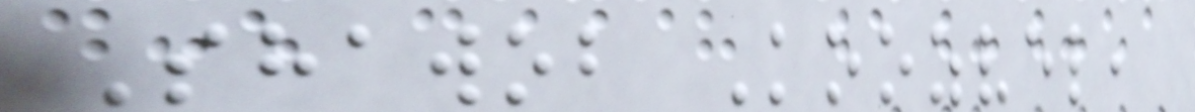Shawob Koozvel,
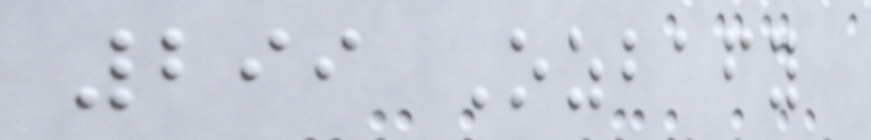299 Ozbafy
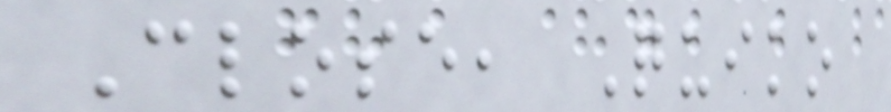Close, Quiko
